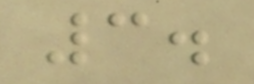3.
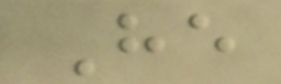He
